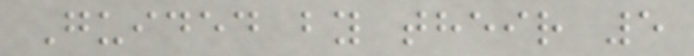Guided by their 5
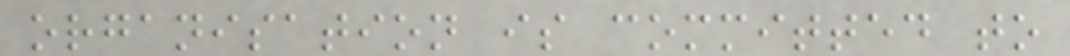organisation is committed to
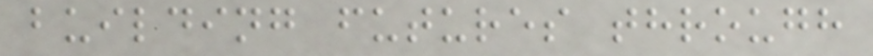building futures through
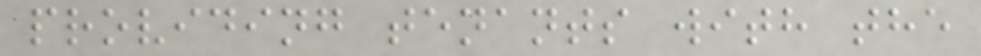providing tenants with the
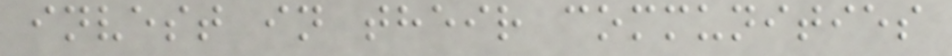invest in their communities
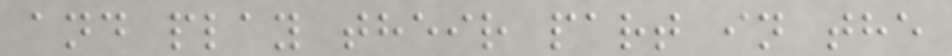and play their part in the
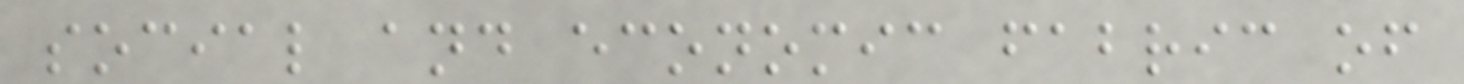social and economic fabric of
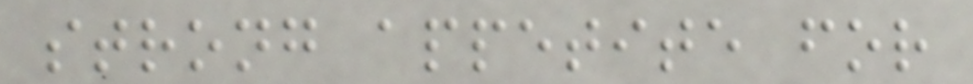strong appetite for
